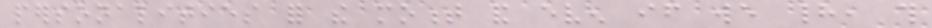personalities for the moment and even if we had, this
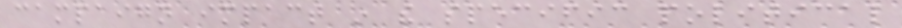campaign impact in the specific political
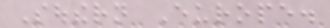Southern Europe.
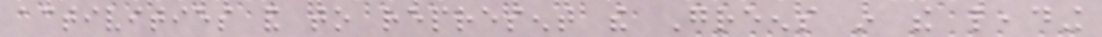activities and to represent the Greens in the leading
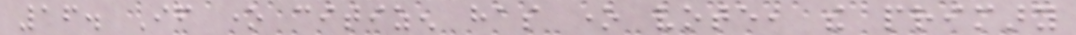16. If one citizen has one vote, the primary
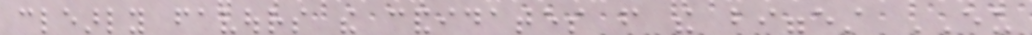clearly favours the candidates from the biggest EU
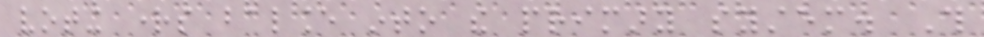voting rights balance into the primary system. This
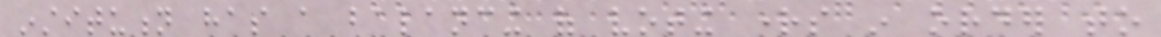institution has a balancing of voting rights in order to
